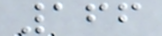166
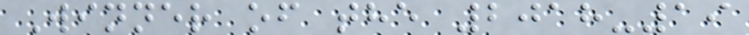Winner of the 2018-19
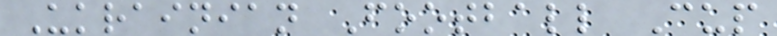Ukrainian Football Cup
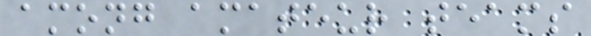among amateur teams
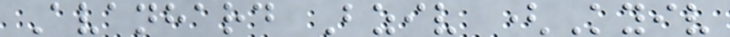Avanhard Bziv (Kyiv
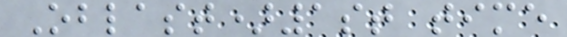Oblast)1st time
